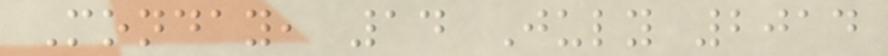Monday, 14 July 2014
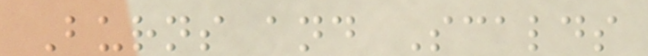Burns and Scalds
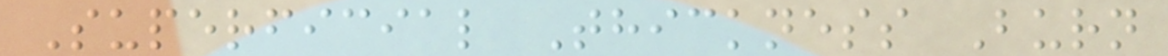Superficial Thickness Burn
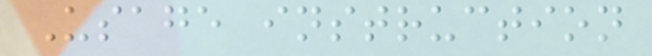Usage instruction
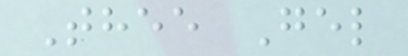Thee Gel
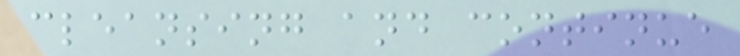cleansing and continue
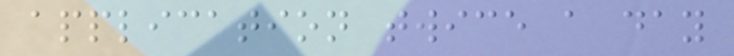application twice a day
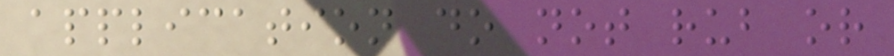application do not rub or
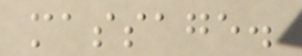massage.
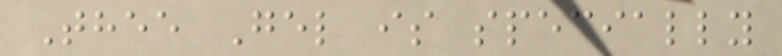Thee Gel is specially
